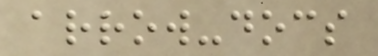arrow-docs
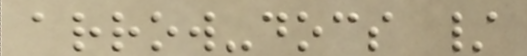arrow-docs /
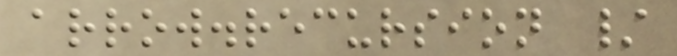arrow.recursion /
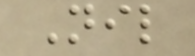Nil
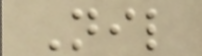Nil
